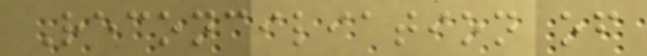Reconciliation of
